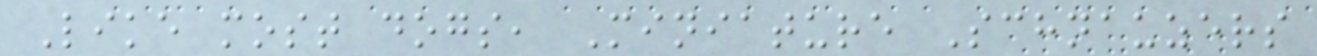Like most dogs, Miniature Schnauzers
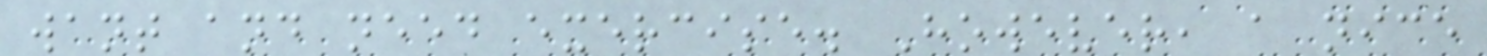want and need exercise. However, a nice
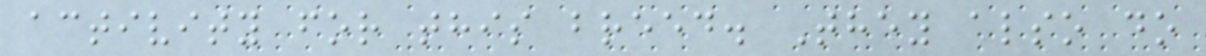activity for this breed. They also do
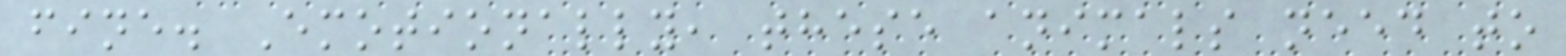fine. Emotionally, these animals need to
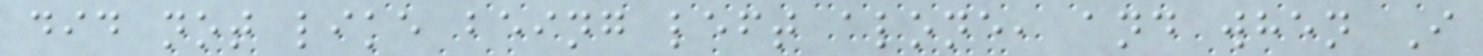did not like being left alone, and when I
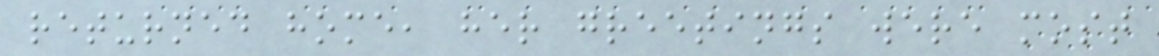returned home, her greetings were most
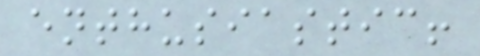enthusiastic!
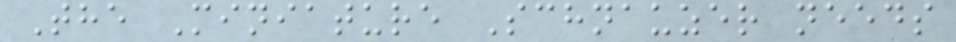The Miniature Schnauzer needs
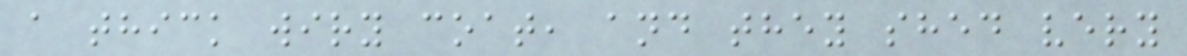a thick wiry coat, and they shed very
